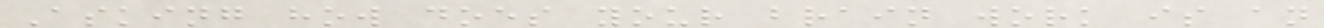Asking how does your brain work is an
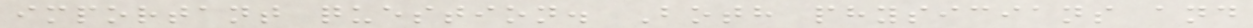important question. Both physicians and
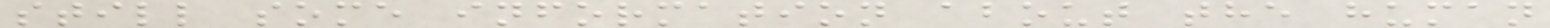still some information about the human
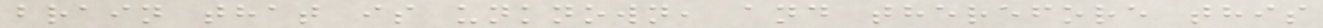brain that is unknown, and therefore this
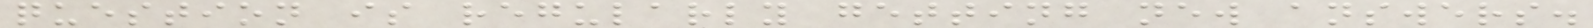question is regularly getting new answers.
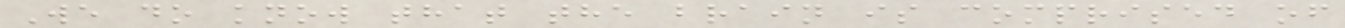We do know that the brain is comprised of
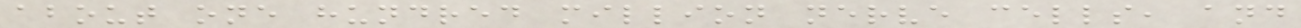about one hundred million nerve cells, and
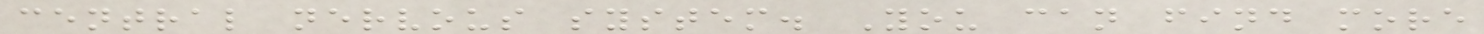central nervous system. You can find more
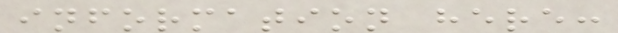information here:
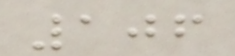106
